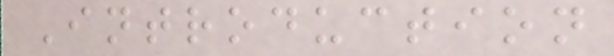Introduction
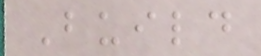Build
